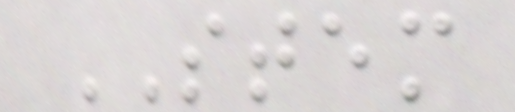STEM
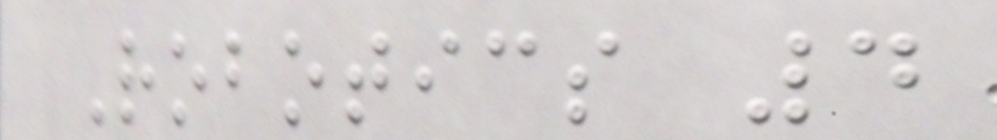Robotics 4
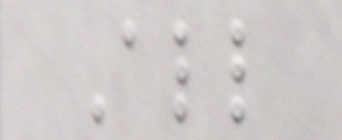All
